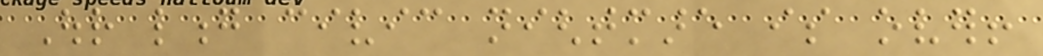Our long civic nightmare is over!
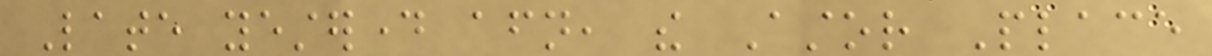Late yesterday afternoon, the Astor Place
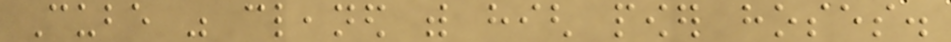Cube was cleaned with high power hoses.
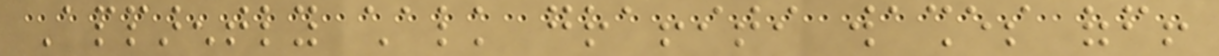Apparently chalk graffiti washes off!
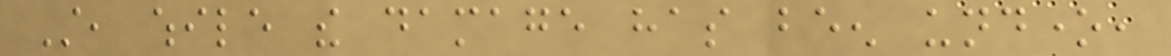Still, while the damage has been undone,
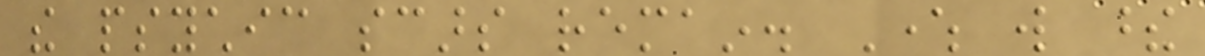the psychic scars remain. Where will these
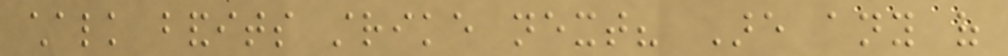chalk bandits strike next? Are any of
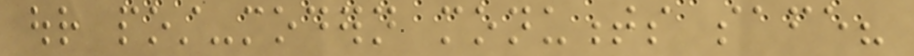our post-modern monuments safe?
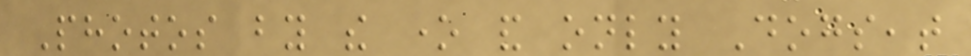Photos by the one and only Dogseat
